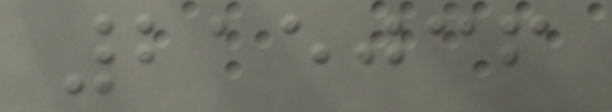215036
